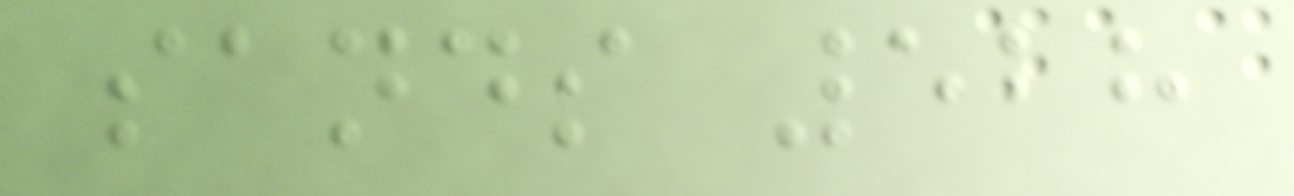sands 528
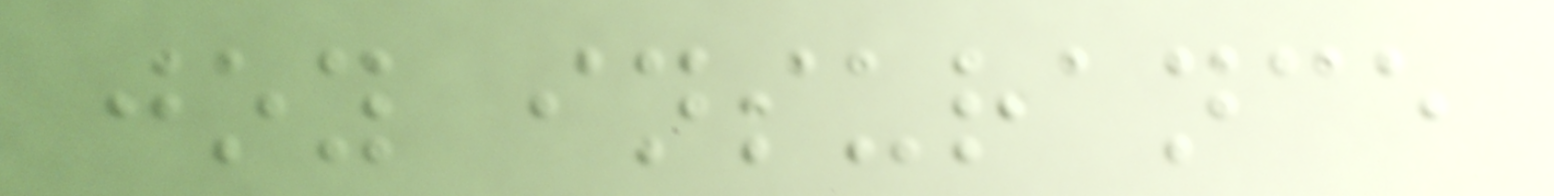joy insurance
